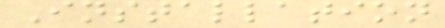Installation
